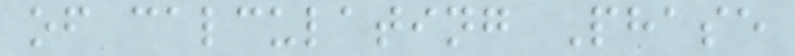of calculating Phase
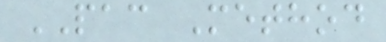PAC Method
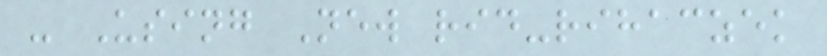- Using New rid-rihaczek
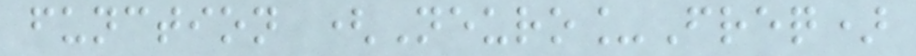function (Neuro_Freq)
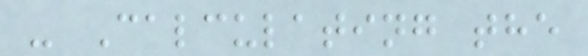- Calculating the
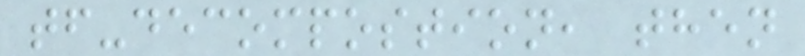tf-decompostion, then
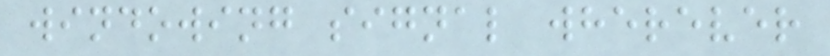windowing signal wherever
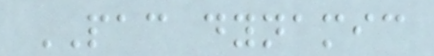PAC dynamic
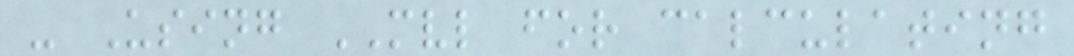- Using MVL for calculating
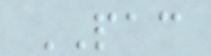PAC
